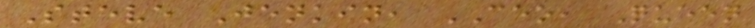Steve Jenkin, CEO, Queen
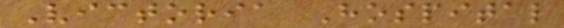Victoria Hospital
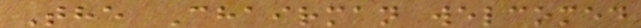The Chairman welcomed
